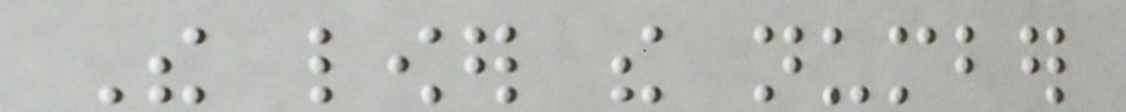The lower the number
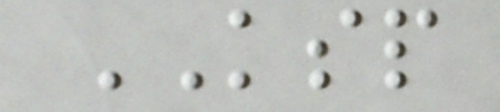KSP
